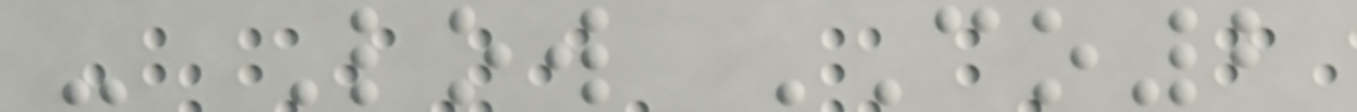- Low CO2
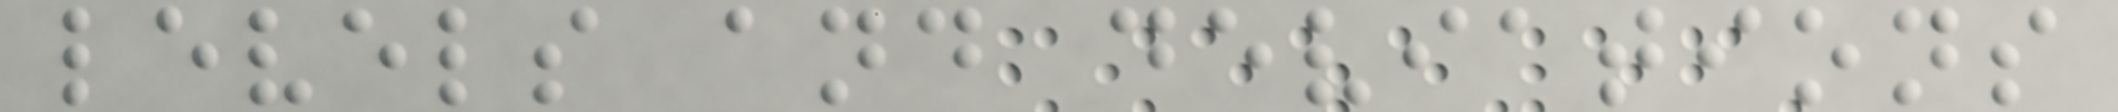levels and deviations
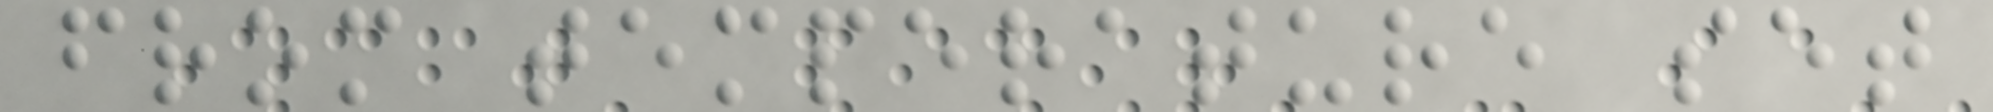from temperature set
